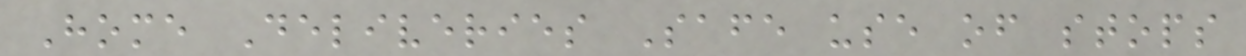Home Deliveries Safe use of stops
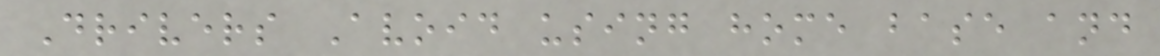Drivers Avoid using home base and
